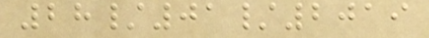28/01/2019
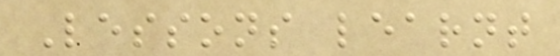Lessons learnt
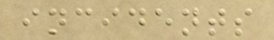incidents
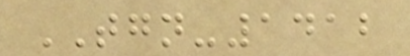TGN-1412
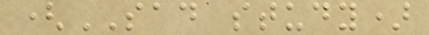(SAD study)
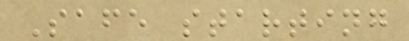Safe starting
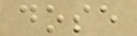dose
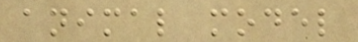animal model
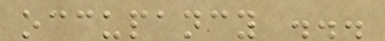occupancy ...
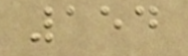154
